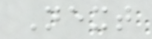Next
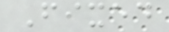Fixed
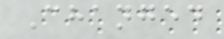Changed
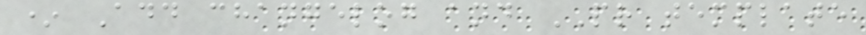* Add changelog and PR template
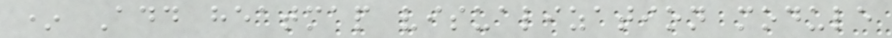* Add heatmap visualization module
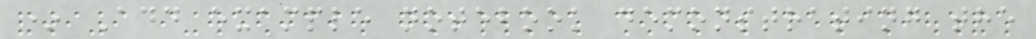* Add example notebook demonstrating the
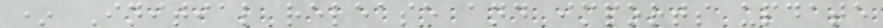* Initial release and imports update
